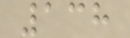138
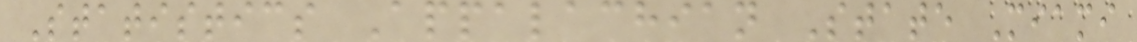Statistics Appalachian State Miami
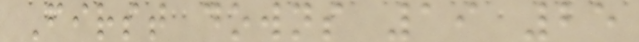First downs 19 25
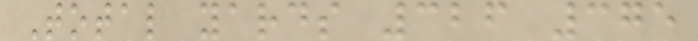Total yards 326 375
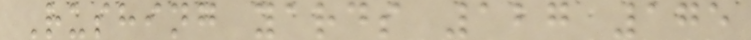Rushing yards 127 175
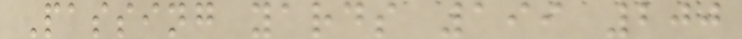Passing yards 199 200
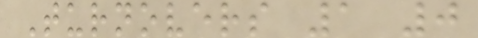Turnovers 1 0
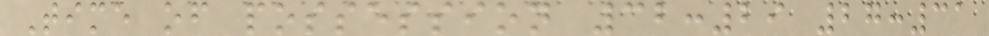Time of possession 32:29 27:31
